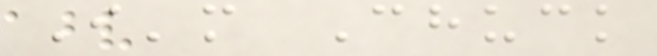I'm Chuck
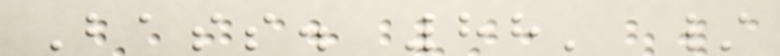Bass. 88' /
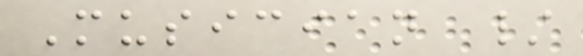Musician /
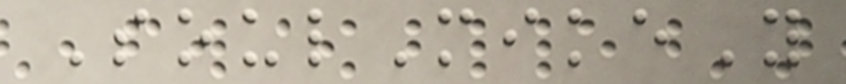SoulMikeY
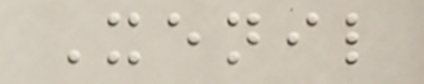Xenil
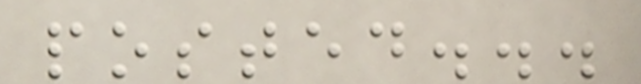posted...
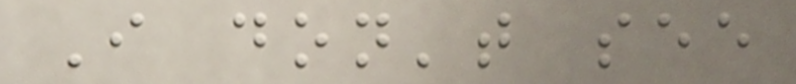I don't see
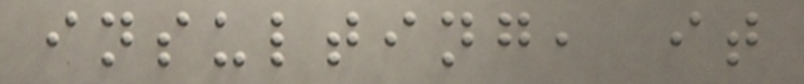insulting, it
